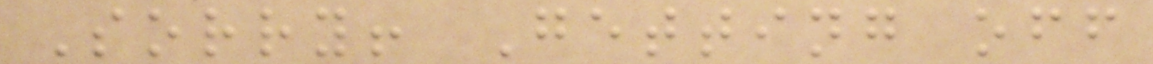Sorry! Getting off
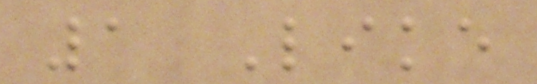1 Like
